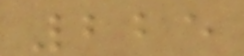225
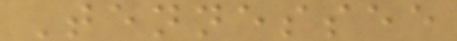Tennessee
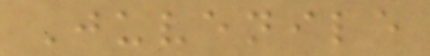Juvenile
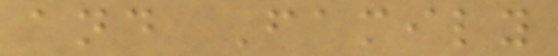and Family
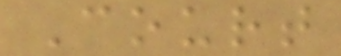Court
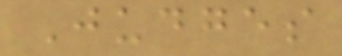Judges
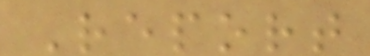Report
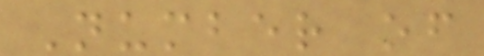Number of
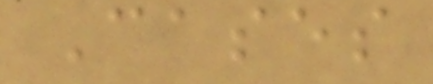Cases
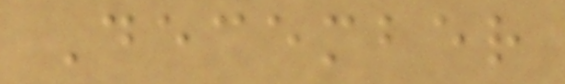December
